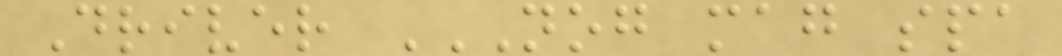Driver NOG MAG SPA
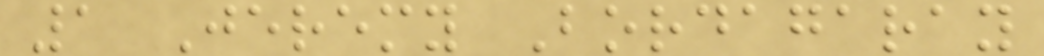1 Jeremy Bordagaray
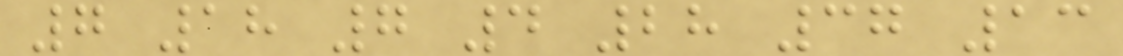7 18 7 4 28 37 13
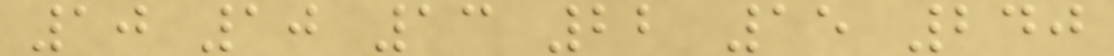10 10 13 22 15 240
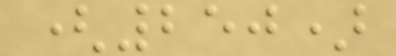(250)
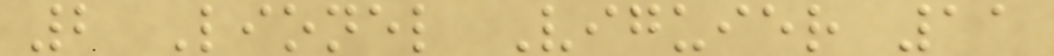2 Lionel Viguier 11
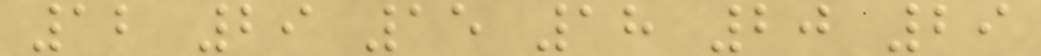12 29 15 18 20 29
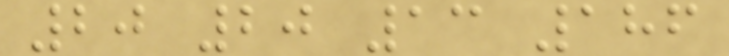20 20 13 186
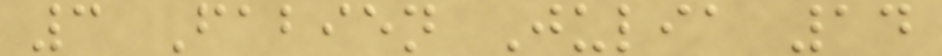3 Fabien Julia 14
